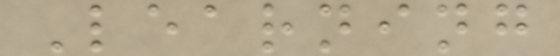Learning
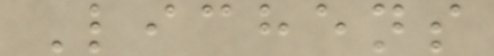Lichens
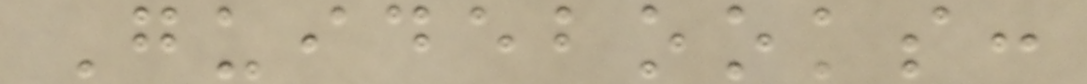Guidebooks:
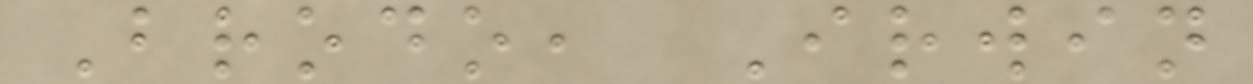Brodo, Irwin
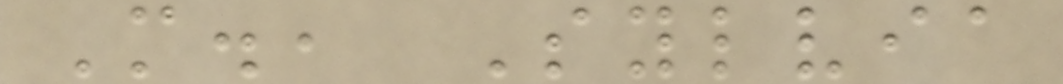M., Sylvia
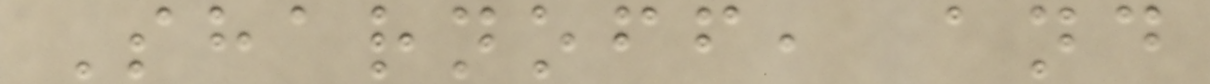Sharnoff, and
